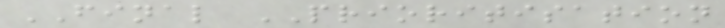FINAL PRIORITISATION
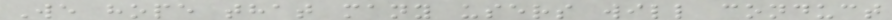We hope that many users will conduct
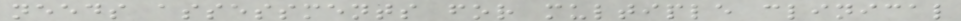needs assessments for multiple clinical
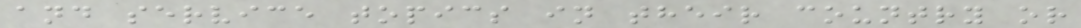and service topics in their country or
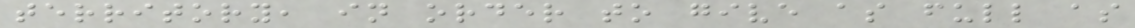territory, in order to give as full as
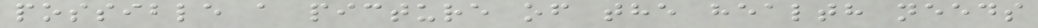possible a picture of the health needs
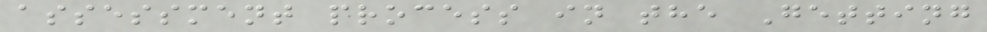assessment process in the Getting
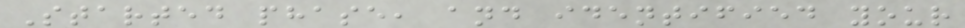Started phase, and identified your
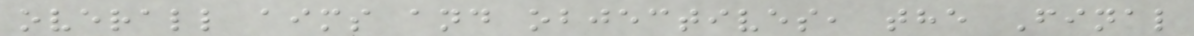overall aims and objectives, the Final
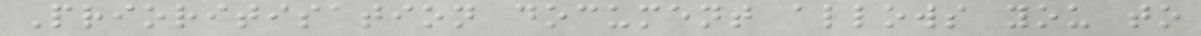Prioritisation document allows you to
